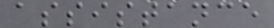assistance
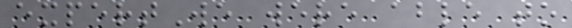expertWe were able to
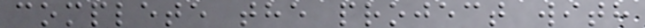complete the project with
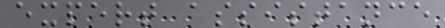expert assistance
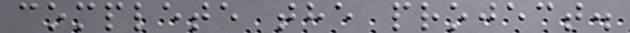complete the project.
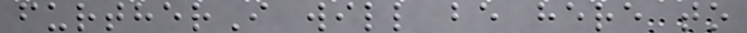furtherI will be here to
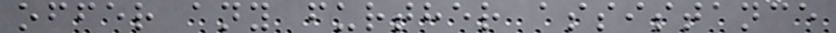offer any further assistance
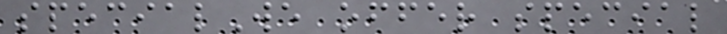specialWe offer special
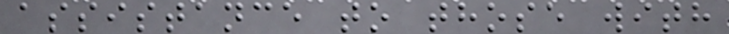assistance to those with
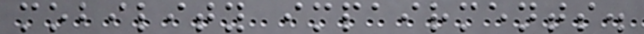mobility impairments.
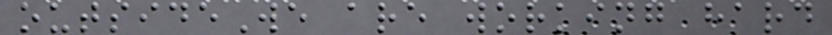outsideWe are working hard
